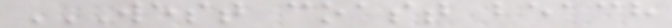WEST COAST BEACH
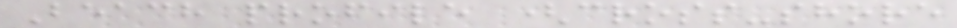Beach profile (cross-shore
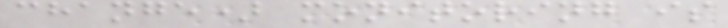change) monitoring is
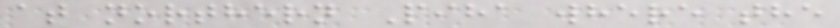at northern Piha where the
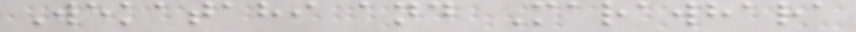Wekatahi and Marawhara
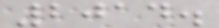2014.
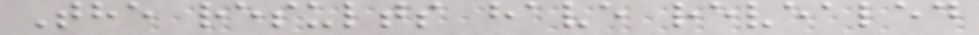The results have revealed
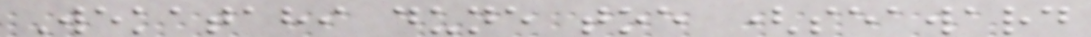Wekatahi dune toe (seaward
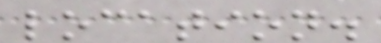location.
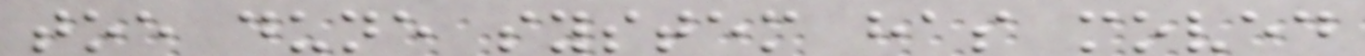toe dune system has moved
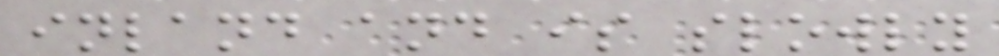inland and is slowly
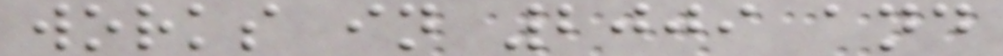works in 2009 and
